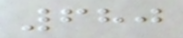680
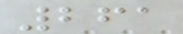261
